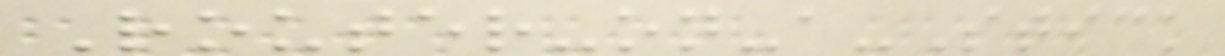Router-on-a-Stick
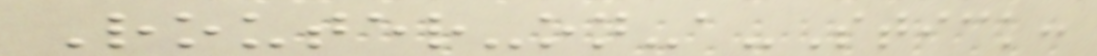Router-on-a-Stick:
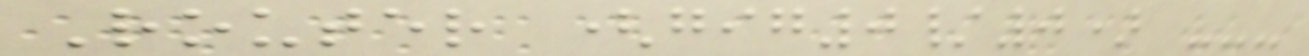Router (gig0/0) ---
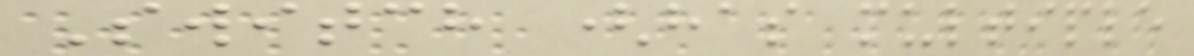Switch (has multiple
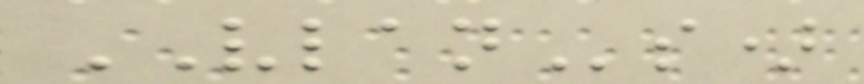VLANs)
